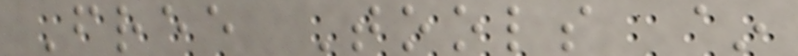Free Tools ~
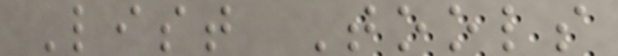List Tools
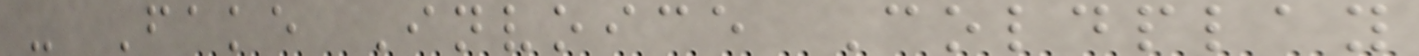- Fake Invoice Coldplay
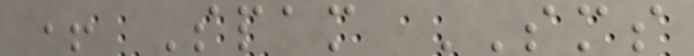+ Spam SMS
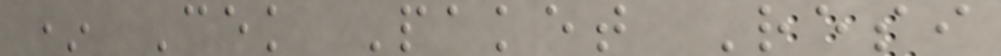* Cek Paket Resi
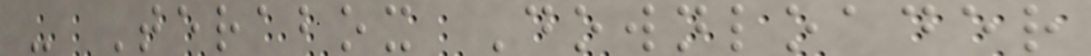- Terabox Downloader
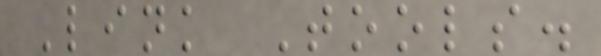Link Tools.
